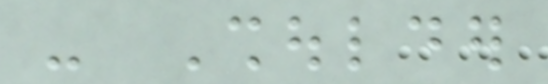- Shoulder
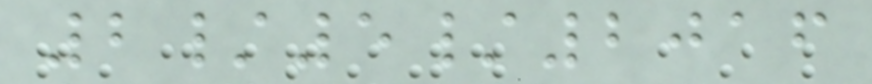2/5/2016
